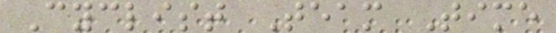Cyclist Team Time
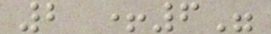2 +6"
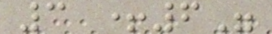3 +6"
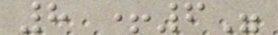8 +6"
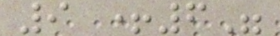9 +6"
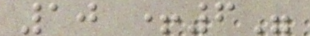10 +6"
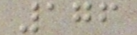176
